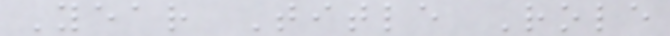Year Title Role
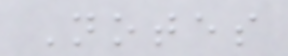Notes
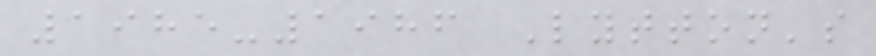1985-1986 Lytton's
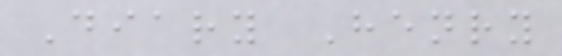Diary Henry
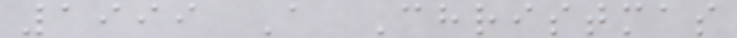1999 A Christmas
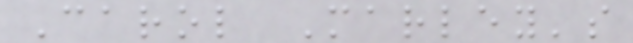Carol Marley's
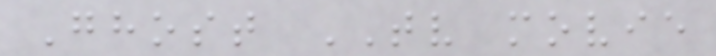Ghost TV movie
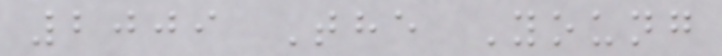2009 The Young
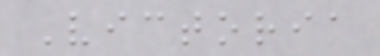Victoria
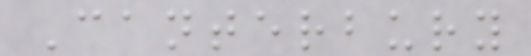Canterbury
